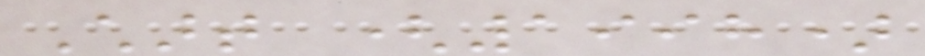Chart (1998)
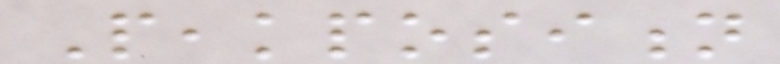Peakposition
